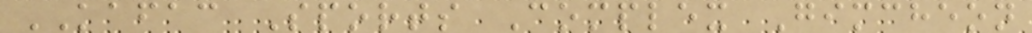KAFAC Sports Complex Gimcheon
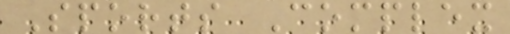Sports Complex
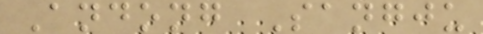Andong Sangju
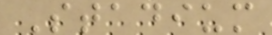Stadium
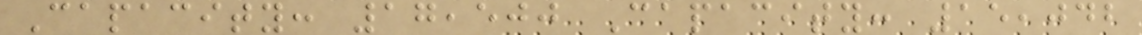Capacity: 17,500 Capacity: 15,042
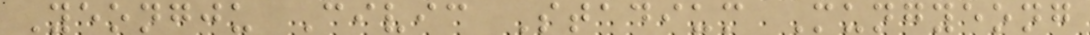Yeongju Civic Stadium Mungyeong
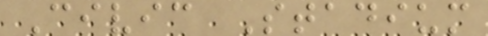Civic Stadium
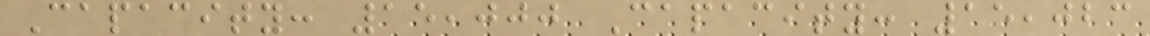Capacity: 15,000 Capacity: 15,023
